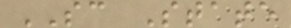SC State
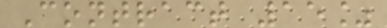Contract 15%
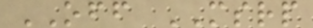OFF MSRP
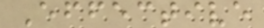Effective
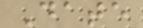Date
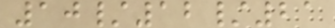10/12/21
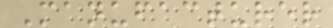Manufacturer
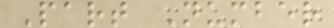Part Number
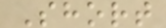Short
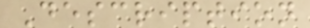Description
